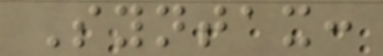Syntax:
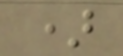)
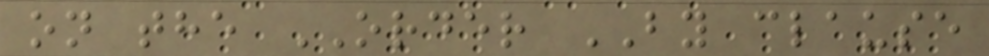on the ORDER BY clause
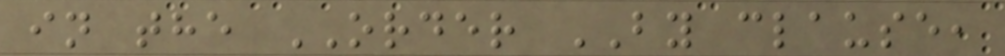in the ORDER BY clause,
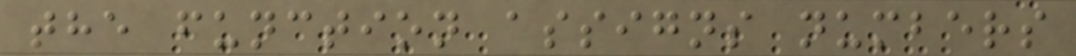the function assigns numbers
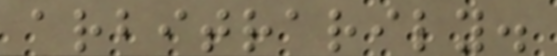arbitrarily.
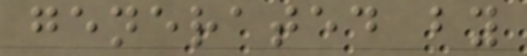generated by
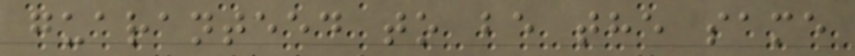guaranteed to be the same
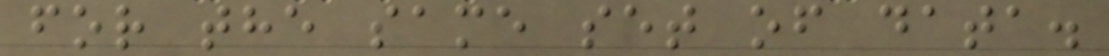for the same set of data.
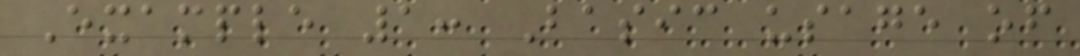Example 1: Basic usage of
